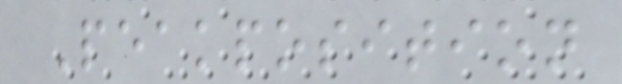Peakposition
